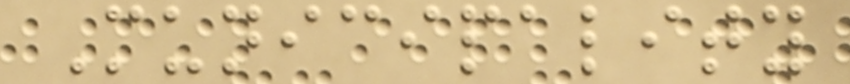Municipality
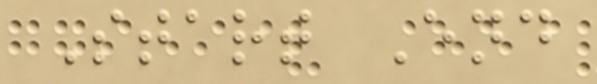Start End
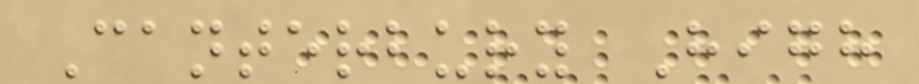Canterbury High
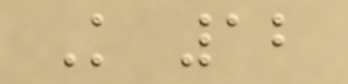K 12
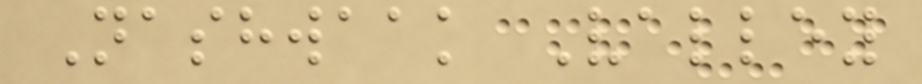Nashwaak Valley
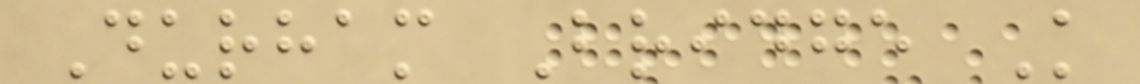Durham Bridge K
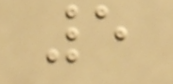5
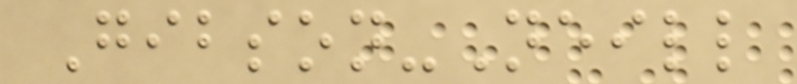Gibson-Neill
